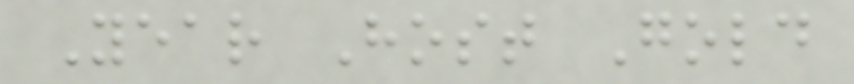Year Host Gold
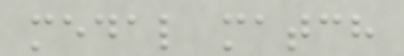medal match
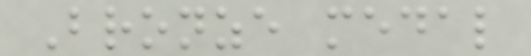Bronze medal
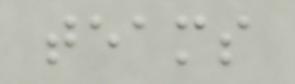teams
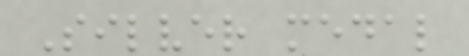Silver medal
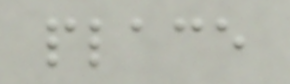place
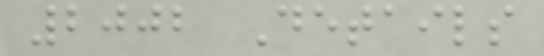2002 Details
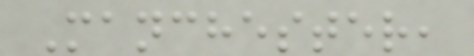Manchester,
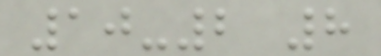10-2 8
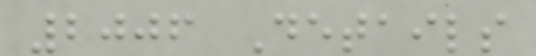2006 Details
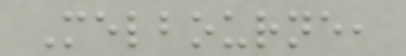Melbourne,
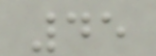45
